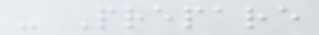- Prepare
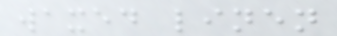waxed linen
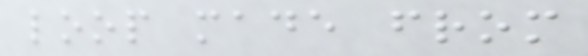loop made from
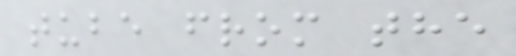tube from the
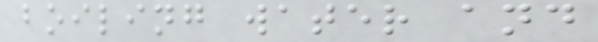boiling water and
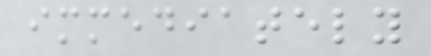immediately
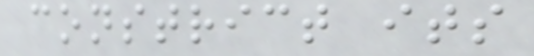constrict its
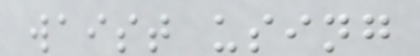waist using
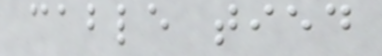cable tied
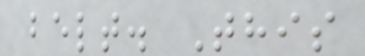belt. This
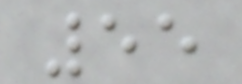55
